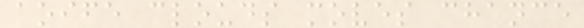aoife clouds moves chance
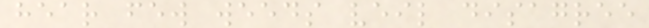hear few weeds veil disagree
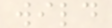wild
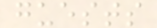guests
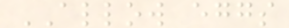ALLOW eggs
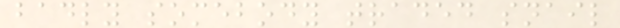badly somebody traded snail
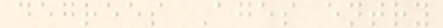degrees Ages entry
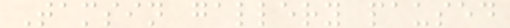Tamsin gallery paused
